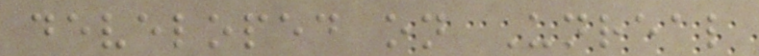developed on Unreal
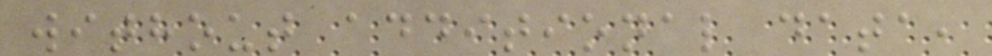without additional data,
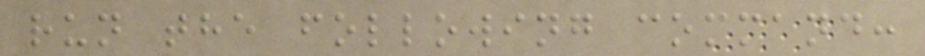run the following command:
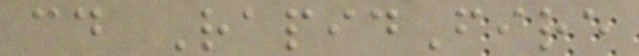cd RapidFire
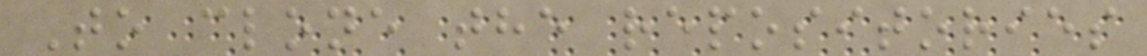To clone the repositories
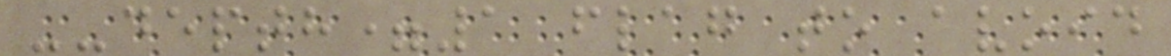--depth=1 flag to avoid
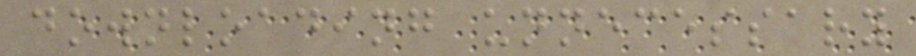downloading unnecessary
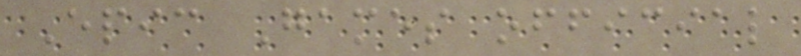Epic Games official
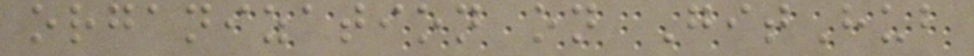organization on GitHub
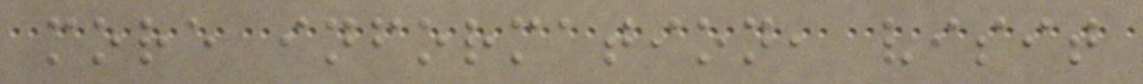more information, visit
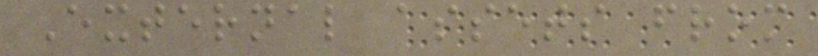External assets from
